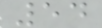54
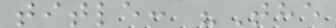title: "The
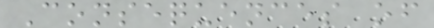Consequences of
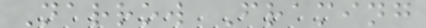Narrow Framing
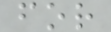for
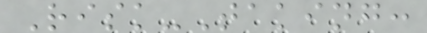Risk-Taking:
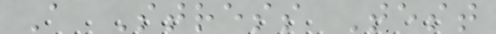A Stress Test
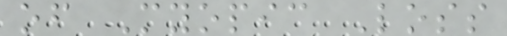of Myopic Loss
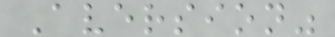Aversion"
